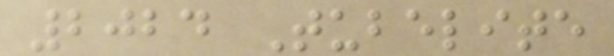2024 Tubelite
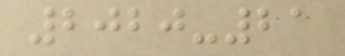2020-21
